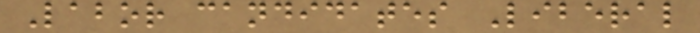Labor candidates Liberal
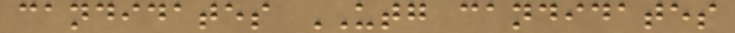candidates UTG candidates
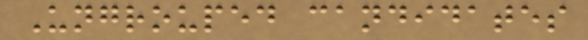Ungrouped candidates
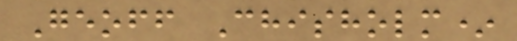Geoff Chisholm*
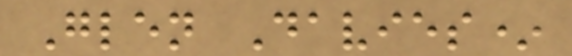Glen Davies*
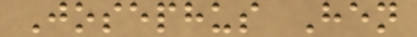Josephus Hen
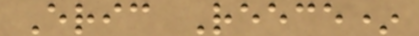Eric Reece*
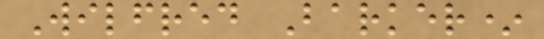Wilfred Barker*
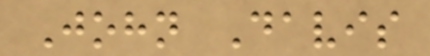John Davis
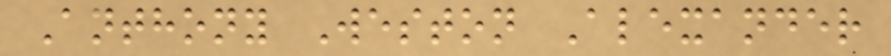Anthony Weston Alexander
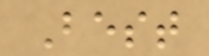Best
